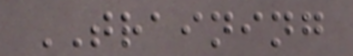TRAINING
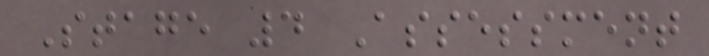Stage 4 Assessment
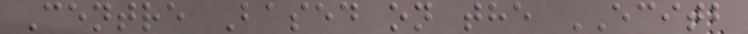Centre Based on the ECITB
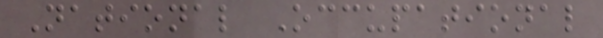National Occupational
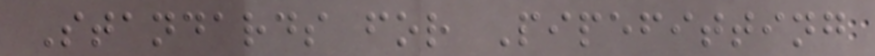Standards for Pipefitting
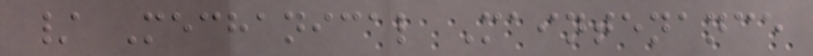/ Mechanical Maintenance
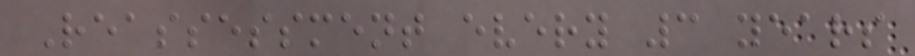Reassessment every 3 years
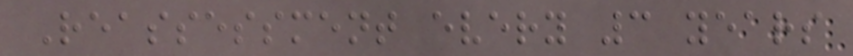Reassessment every 3 years
